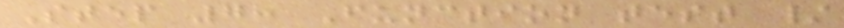Step 7: Function test /
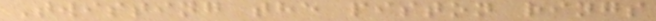Twisting the piston rings
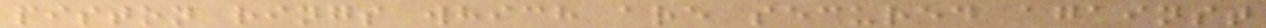piston rings which are secured against
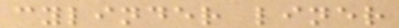cylinder liner
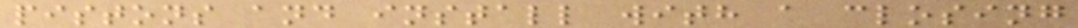pistons and install with a closing
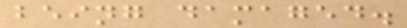being damaged.
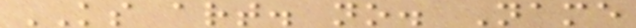KS art. no. Name
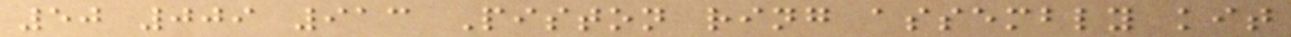50 009 913 Piston ring assembly kit
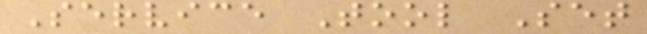Service Tool Set
